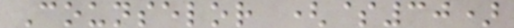Counselor ($30)
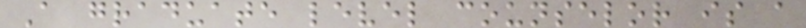A graduate level counselor is a
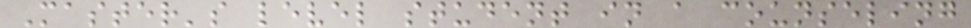Master's level student in a counseling
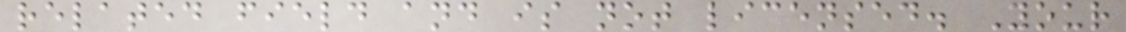related field and is not licensed. Your
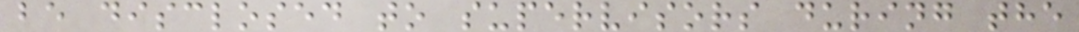be disclosed to supervisors during the
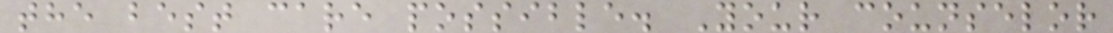the best care possible. Your counselor
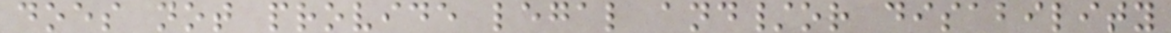does not provide legal and/or disability
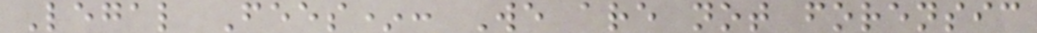Legal Fees*: We are not forensic
